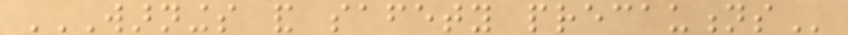WARNINGS AND SAFETY PRECAUTIONS
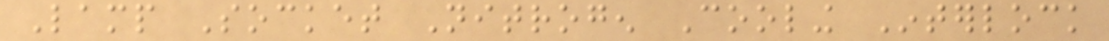Lamp Socket Nitrogen Cooling Interlock
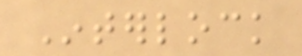Interlock
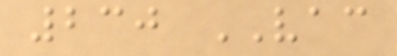230 VAC
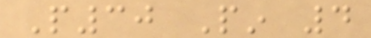P30 Pin 4
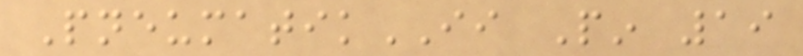PneumatikII Pin 19
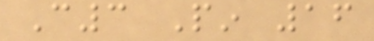C3 Pin 16
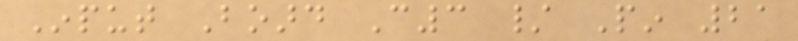Input Board C3 / Pin 21
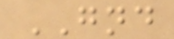GND
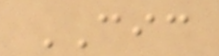CIC
